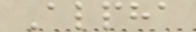Alpha
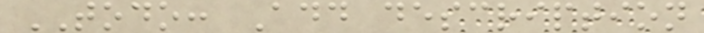TODO: Add description
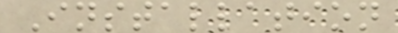Installation
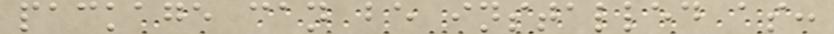package can be installed as:
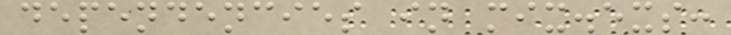dependencies in mix.exs:
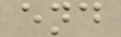end
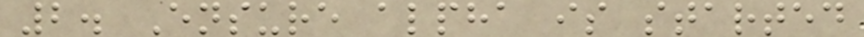2. Ensure alpha is started
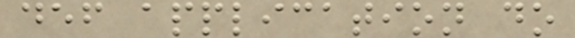def application do
